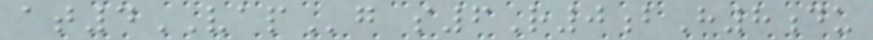at4VAPg s6R0bH8du
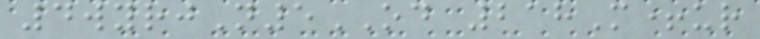4wyrjN5OD 218M+ur
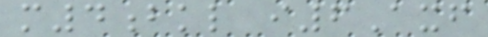m4bkl i6Axf
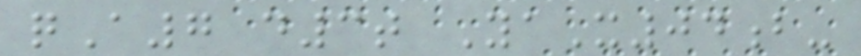qA7 d3t YaX04b-
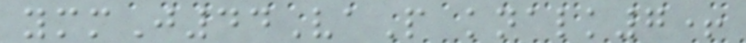ymmJ44VaP knalk7+
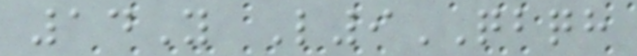14Y L9QBQH
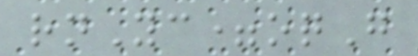rnYc=oqG
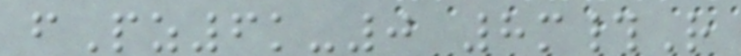fPz6k-0 8m#R
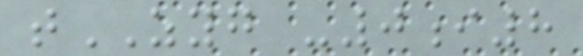tZYG -0i8
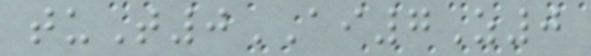tuT0AI7Z0
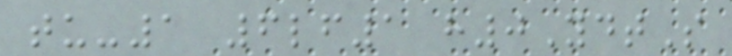tu-1 6lf1 h0YdtS
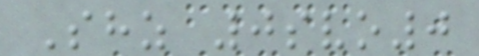Shz 0svo0
